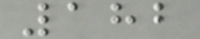182
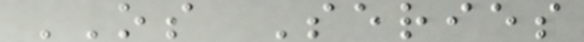OS Series
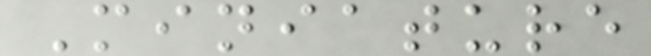Miniature
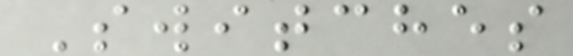Switches
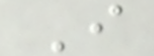I
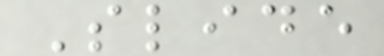Slide
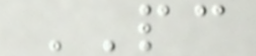PC
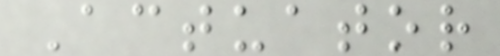Actuator
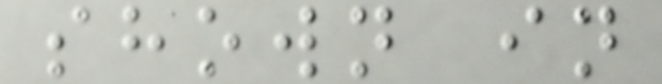shown in
